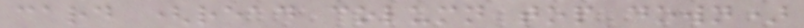card (read column top down)
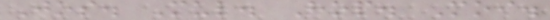Jos. Mul. Hop. Moi.
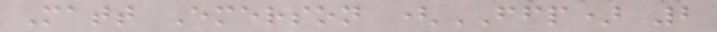Matt Emerson (FFP) 2
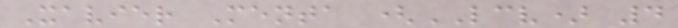Xavier Menta (LCV) 4
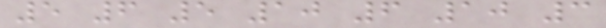5 6 5 10 6 10 3
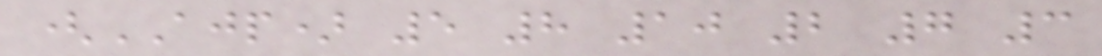(AJP) 5 8 10 2 7 3
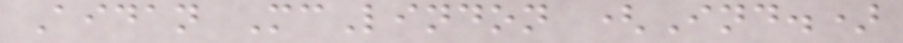Aidan McLindon (Ind.)
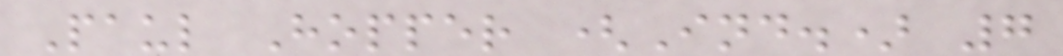Paul Hopper (Ind.) 7
